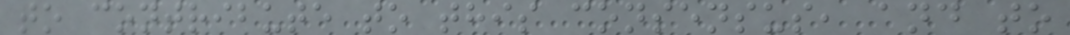to contribute to this consensus, and to
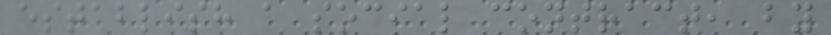establish a social contract, by
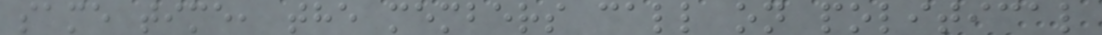same time, the members call on political
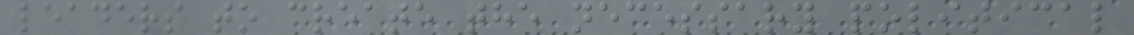leaders to create the necessary political
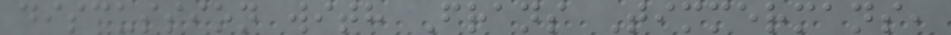discussion with Frans Timmermans,
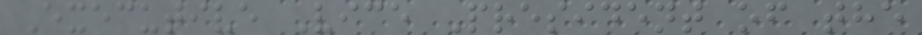Executive Vice President of the
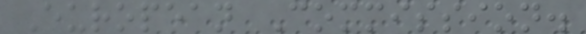European Commission.
